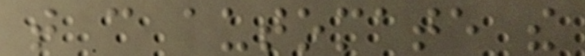that can automate the
